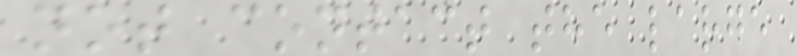not contact the large
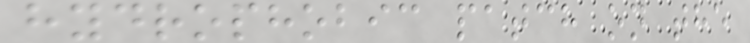hydrophobic patch on the
